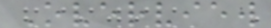Overview
